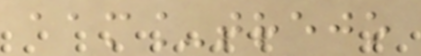aam_trejo
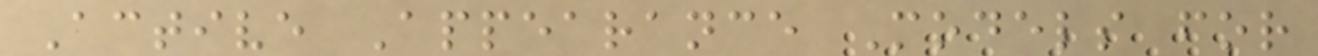Active Appearance Models for
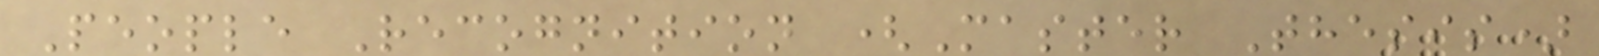People Recognition (Master Thesis)
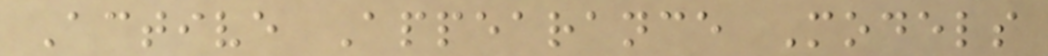Active Appearance Models
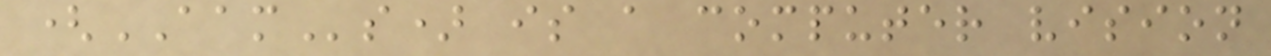(AAMs) is a computer vision
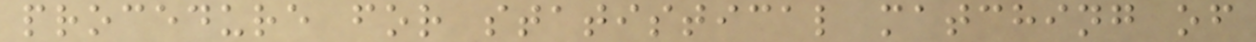procedure for statistical matching of
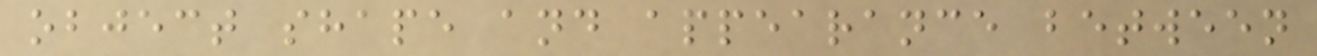object shape and appearance between
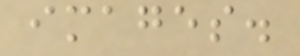images.
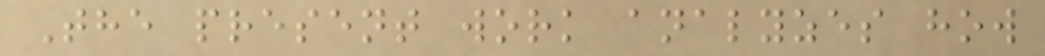The present work analyzes how
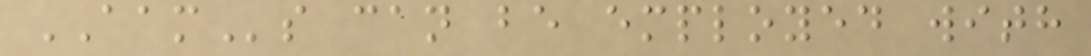AAMs can be employed with
